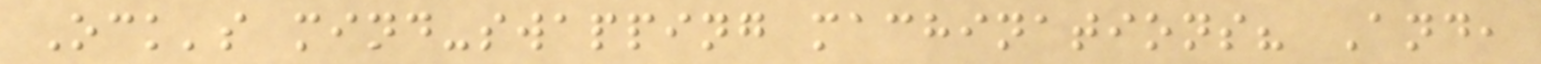Ock's mind-swapping machinations? And,
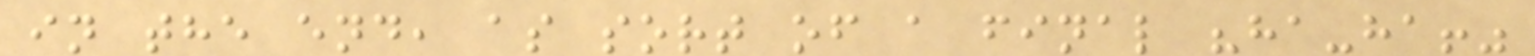in the end, as sort of a final "ha-ha!"
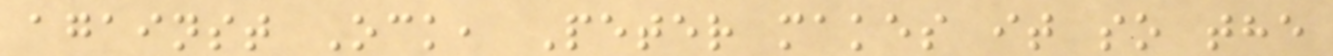against Ock, Peter makes it so the
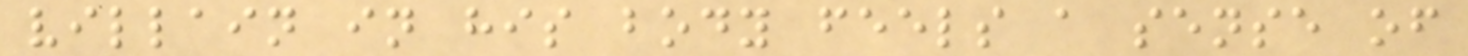villain in his body feels a sense of
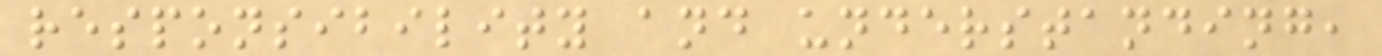responsibility and understanding,
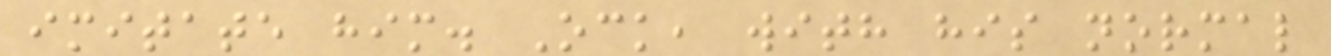imitate him. Ock, with his normal
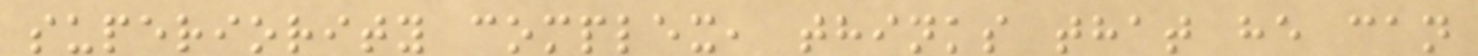superiority complex, thinks that he can
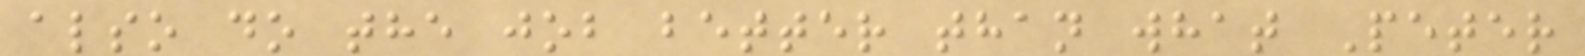also do the job better than what Peter
